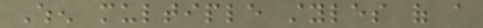When multiple styles of a
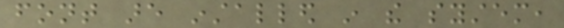font are installed in the system,
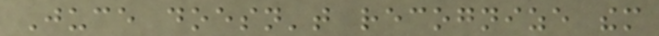Juce doesn't recognize them
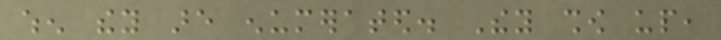when they are enumerated. They show up,
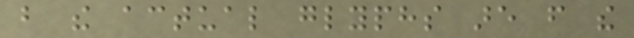but the actual glyphs are from the
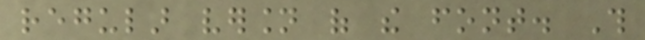regular version of the font. This
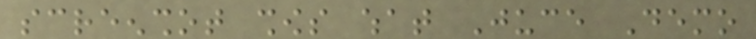screenshot shows what Juce Demo
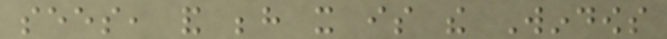sees, and behind it is the Windows
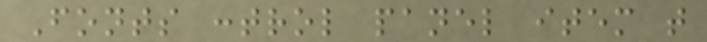Fonts control panel item that
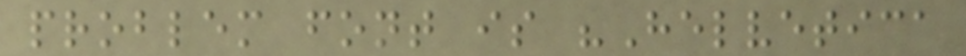problem font is "Helvetica
